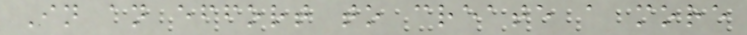In an effort to create a more
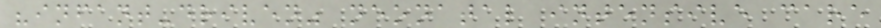"infant-driven" neonatal intensive care
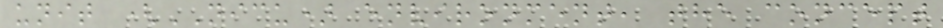unit (NICU) environment, the concept
